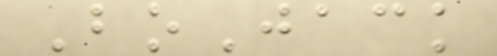BoJack
